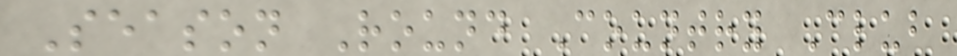Season Round Country Club
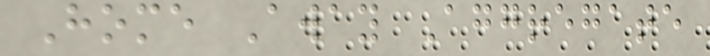Home Away Aggregate
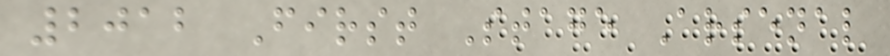2012 First Stage Arsenal
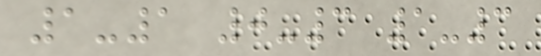1-1 0-3 1-3
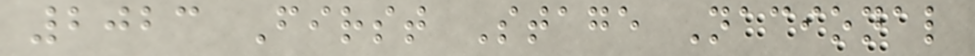2023 First Stage Nacional
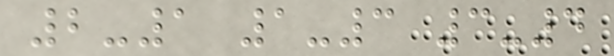2-1 1-3 3-4
